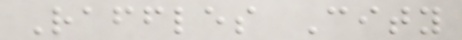Raffles City
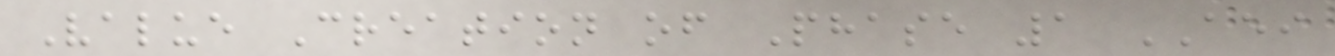Value Creation of Phase 1 AEI
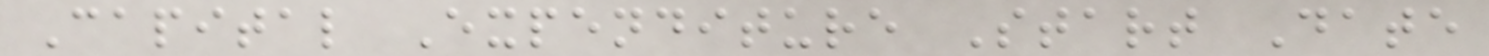Capital Expenditure Start Date
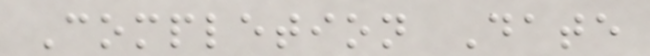Completion Date
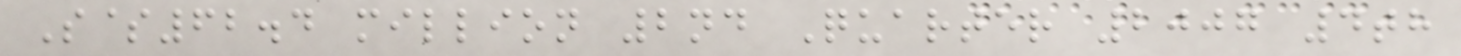S$62.4 million 2nd Quarter 2007 4th
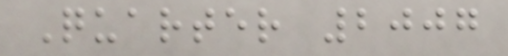Quarter 2007
